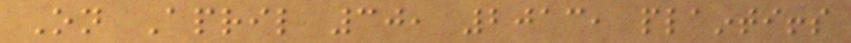On April 30, 2013, plaintiffs
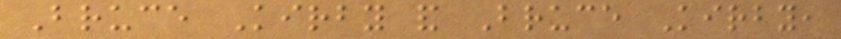Bruce Kirby and Bruce Kirby,
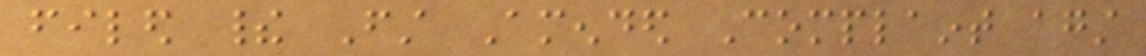filed their First Amended Complaint against
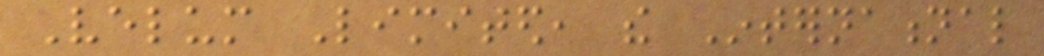Velum Limited, the International
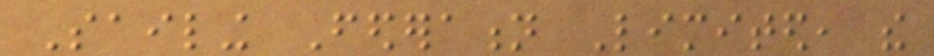Sailing Federation Limited, the
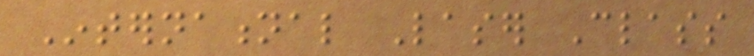International Laser Class
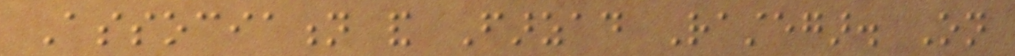Association and Farzad Rastegar. On
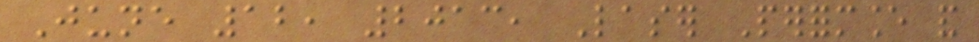June 12, 2013, Laser Performance and
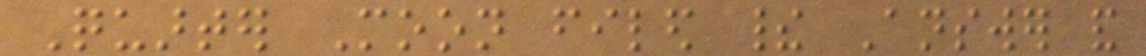Quarter Moon filed their Answer and
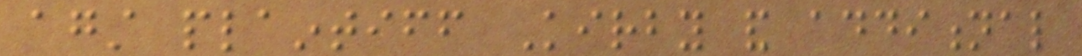against plaintiff Kirby and additional
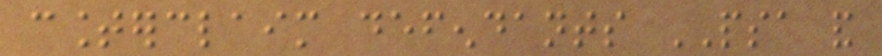counterclaim defendants PSA and
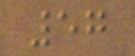57
